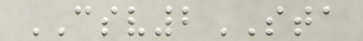CSV2STA
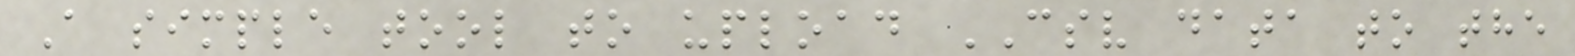A simple tool to upload CSV data to the
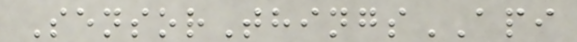SensorThingsAPI
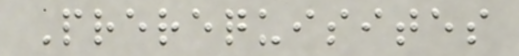Prerequisites
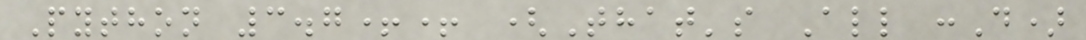Python 3.7++ (That's All :D)
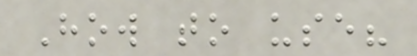How to use?
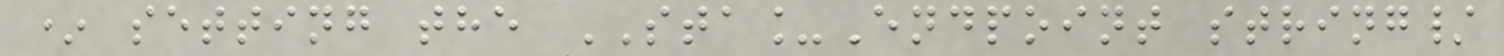* setting the STA_Endpoint string/
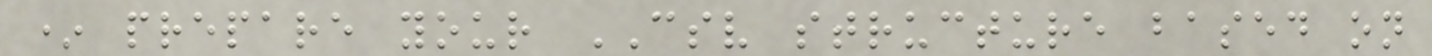* prepare your CSV structure based on
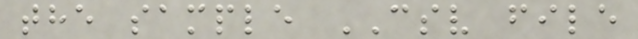the sample CSV file
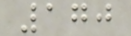170
